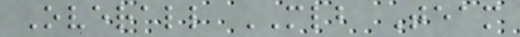Overall MLB Team
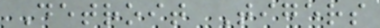Detroit Tigers
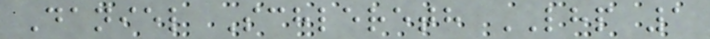Daniel Schlereth LHP 1
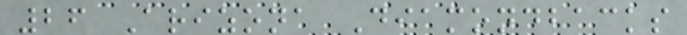26 Arizona Diamondbacks
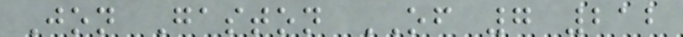Jon Gaston OF 7 212
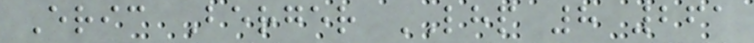Eric Berger LHP 8 261
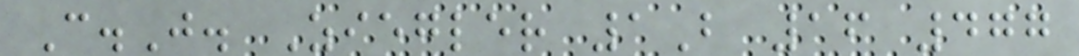C.J. Ziegler 1B 16 477
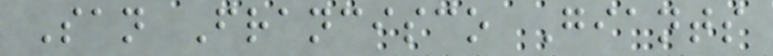San Francisco Giants
